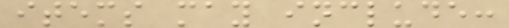items may include:
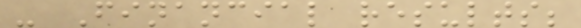- Financial results;
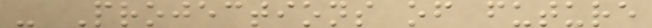- Projections of future
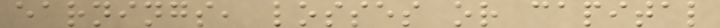earnings, losses or capital
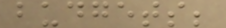budgets;
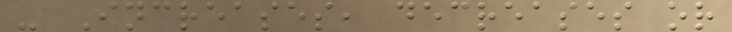- Increases, decreases or
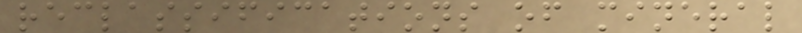reclassifications of mineral
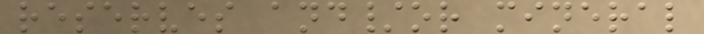reserves and/or mineral
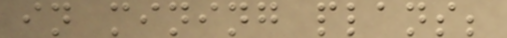in mining plans;
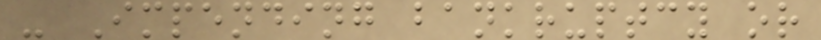- Impending bankruptcy or
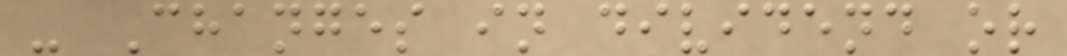- Changes in dividend or
